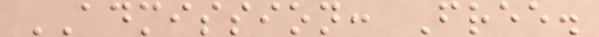ADMISSION: Free.
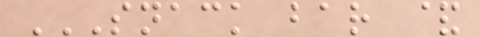SNACK BAR &
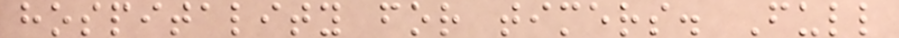hospitality for timers. Full
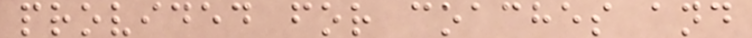provided for coaches and
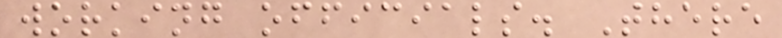working officials. There
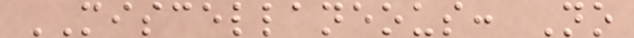MISCELLANEOUS: No
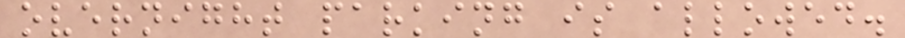overnight parking is allowed.
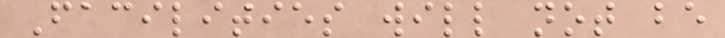Facilities will not be
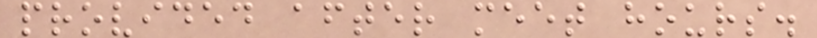provided after meet hours.
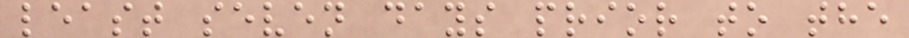least seven days prior to the
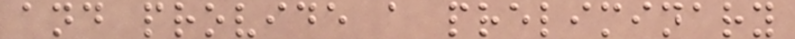and provide a preliminary
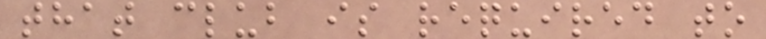that club is required to
